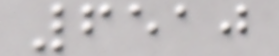6510
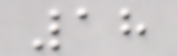18
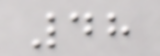48
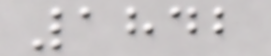1842
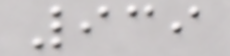939
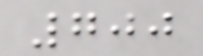700
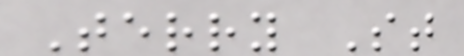Terry St
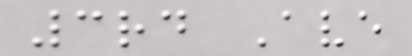3rd Ave
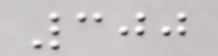300
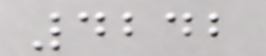4242
